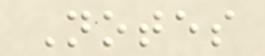Notes
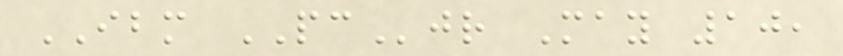IBM PCjr May 10,
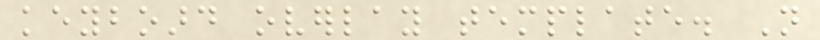keyboard overlay template. Not
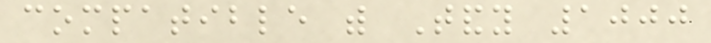compatible with Tandy 1000
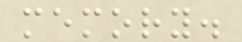memory.
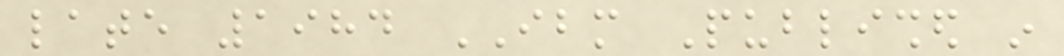late 1984 IBM Published in
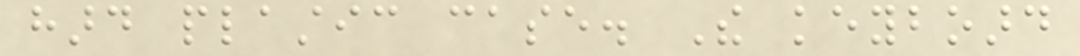hard plastic case. The keyboard
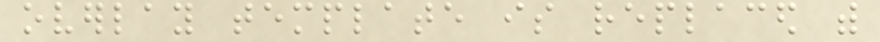overlay template is replaced with
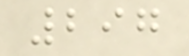297
